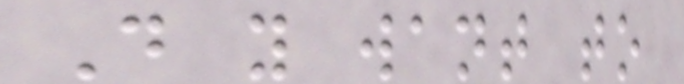Do you want to
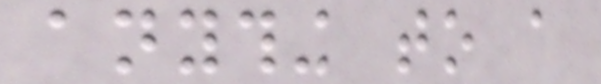anything to a
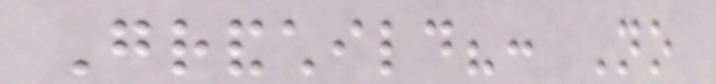Grandchild?: No
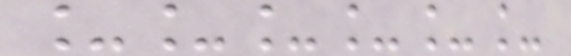______
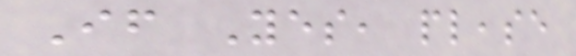If Yes, please
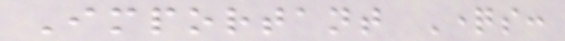Important Questions:
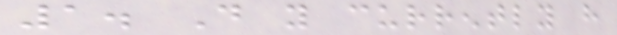1. Do you currently have
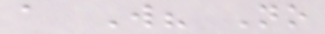a Will? No
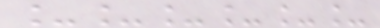______
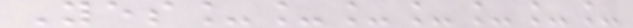Yes_______
